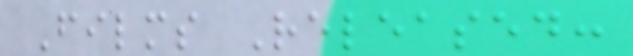Films Released:
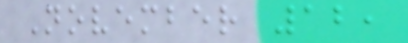November 12,
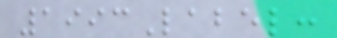1993Label:
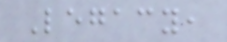Legacy,
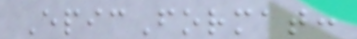EpicFormat:
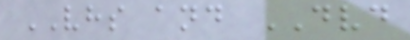VHS and DVD
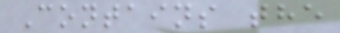Contains the
